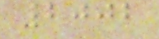2002
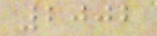2002
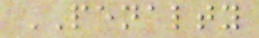PENALTY
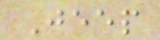Jeep
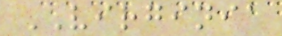VIRGINIA
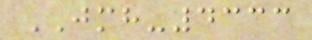JMH-4333
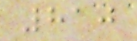810
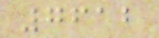7612
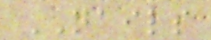NAILS
